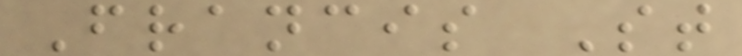Francis St
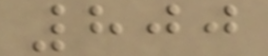800
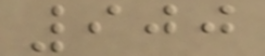900
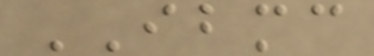IBMC
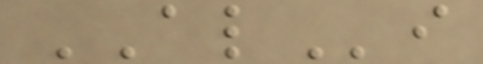ALi
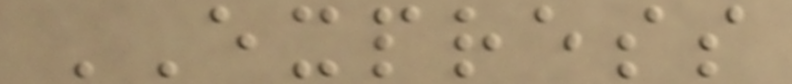EXPRESS
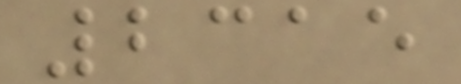2315
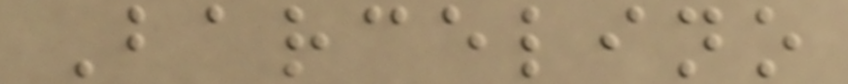Barcelino
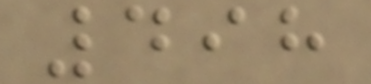498
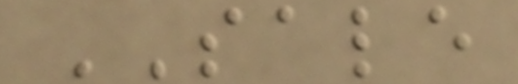SALE
